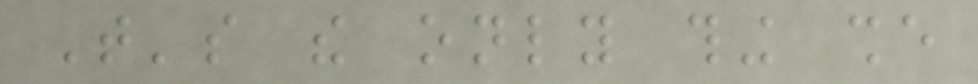That's the only thing she
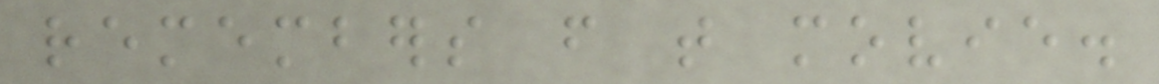remembers from that movie.
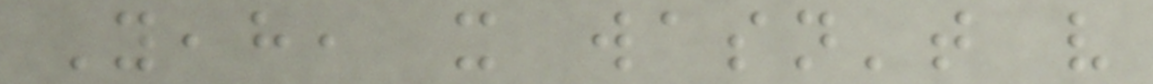Yeah, it wasn't very
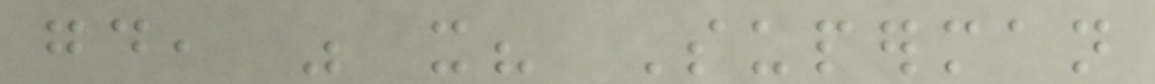good, was it? Superman
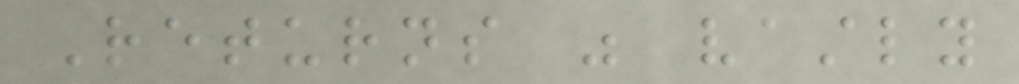Returns was vastly
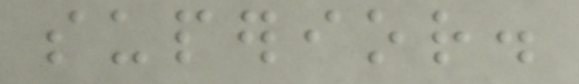superior.
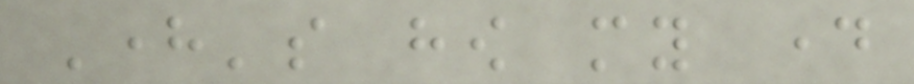Here's how my day
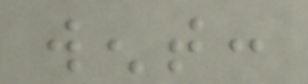went:
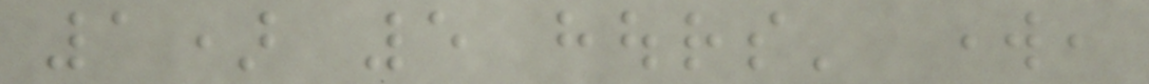1) 5 hours' work,
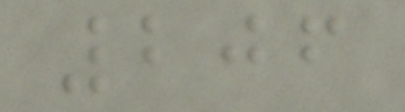206
